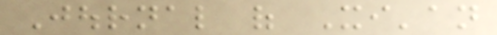Journal of Xi'an
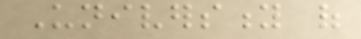University of
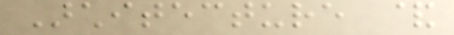Architecture &
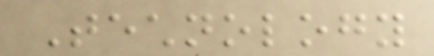Technology
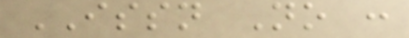ISSN No :
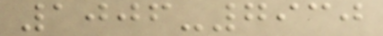1006-7930
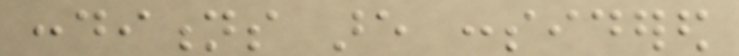conditions are considered
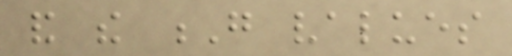and the G values
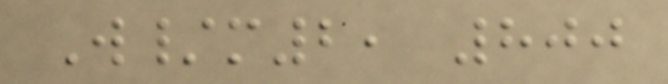W/m2, 800
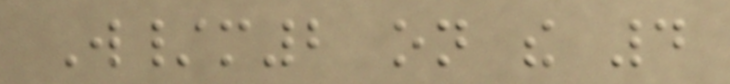W/m2 on the 4
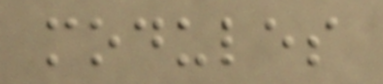modules
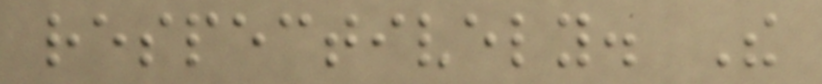respectively. The
